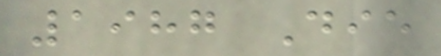1987 Die
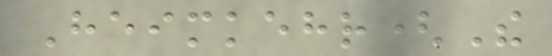Heimkehr(The
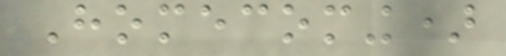Homecoming)
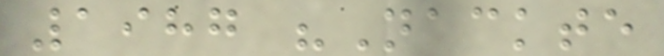1987 "Nackte
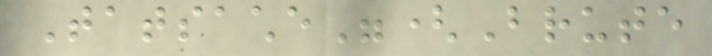Tatsache"(Brute
